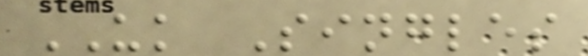UK Singles
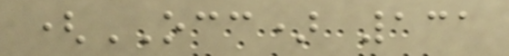(OCC) 131
